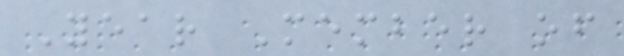Year Member of
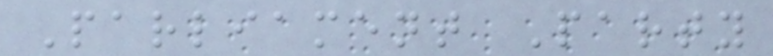Parliament Party
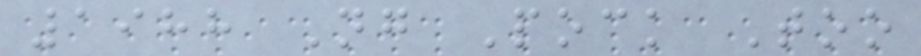1988 Ng Pock Too
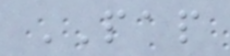PAP
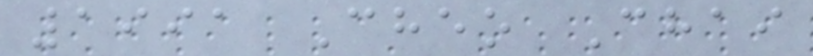1991 Cheo Chai
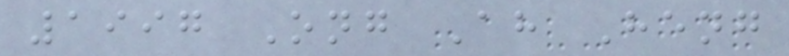1997 Ong Ah Heng
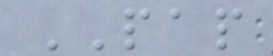PAP
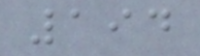194
